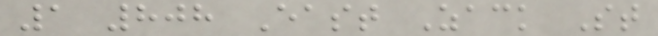1 808 East Zack St
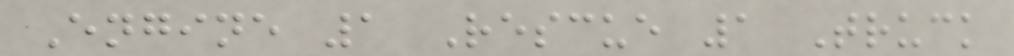Engine 1 Rescue 1 Truck
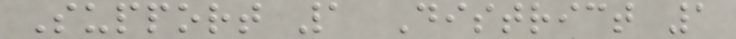Support 1 District 1
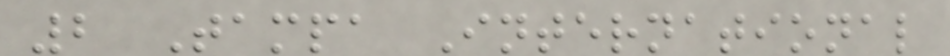2 Tampa International
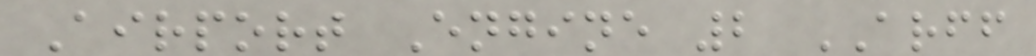Airport Engine 2 ARFF
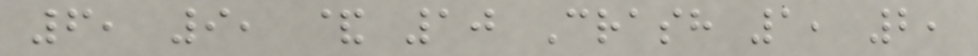6, 9, & 10 Crash 1, 2,
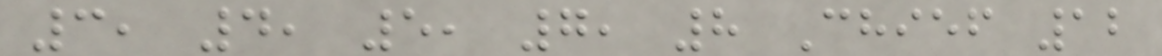3, 4, 5, 7, 8 Chief 12
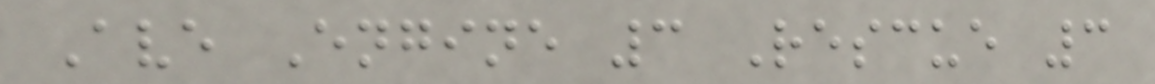Ave Engine 3 Rescue 3
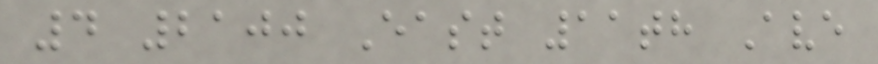4 2100 East 11th Ave
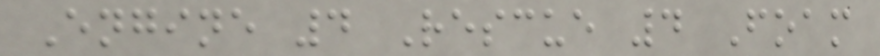Engine 4 Rescue 4 Foam
